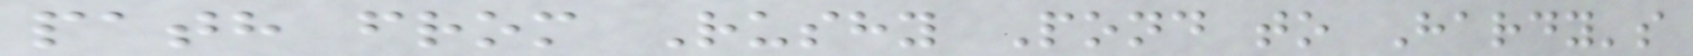path from Rushy Pond to Hardy's
